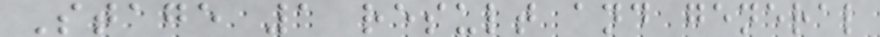Stage 1 result and general
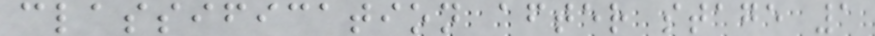classification after stage 1
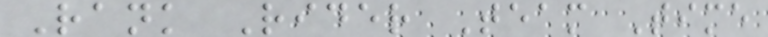Rank Rider Team Time
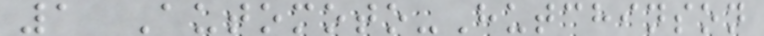1 Automoto-Hutchinson
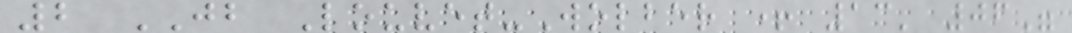2 JB Louvet-Wolber + 13' 06"
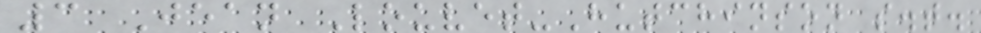3 Jean Louvet-Hutchinson s.t.
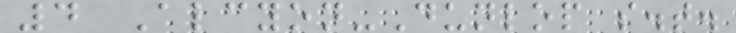4 Alcyon-Dunlop s.t.
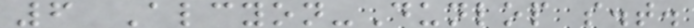6 Alcyon-Dunlop s.t.
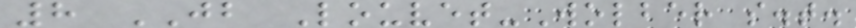8 JB Louvet-Wolber s.t.
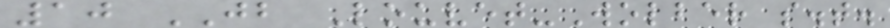10 JB Louvet-Wolber s.t.
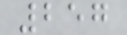257
